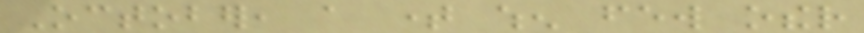October, a time when few other
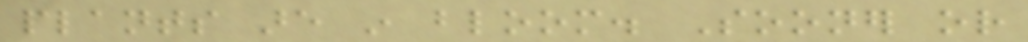plants are in bloom. Sooner or
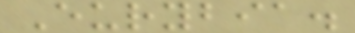Eurybia.
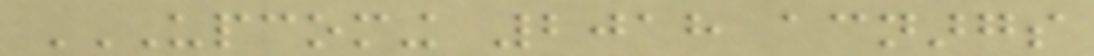UPCOMING 2018 ACNARGS
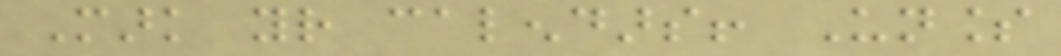Mark your calendars! Unless
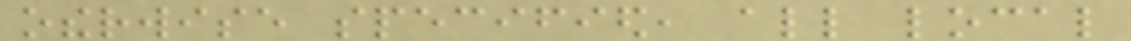otherwise specified, all local
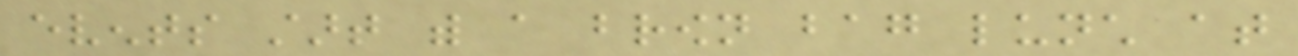events start with a brown bag lunch at
